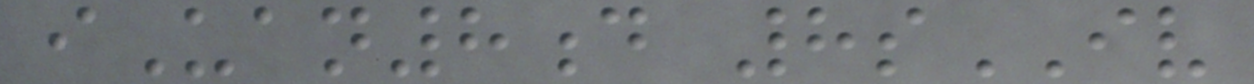iUan8d 8sIV
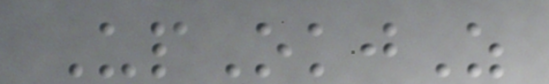UpOkjZ
